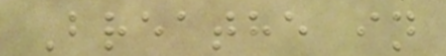Breathe in
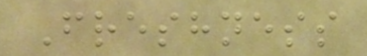Freshness
